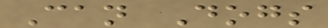Can Dogs
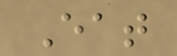Eat
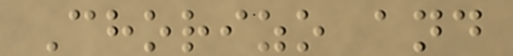Chorizo and
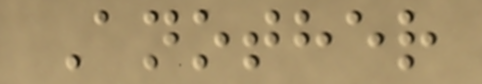Another
